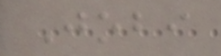Jobi
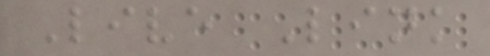Live Link
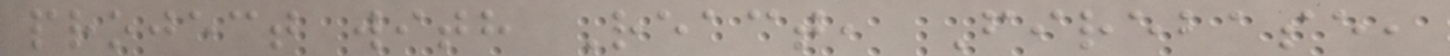project with React, Firebase,
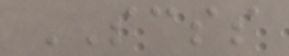SCSS
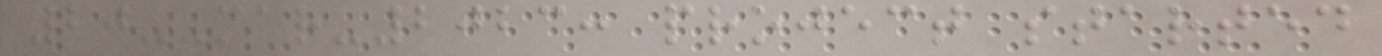20-Mar-2023: project started
